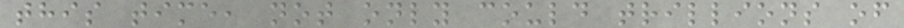this time, not only could trillions of
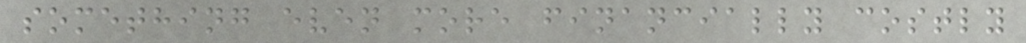something even more financially costly
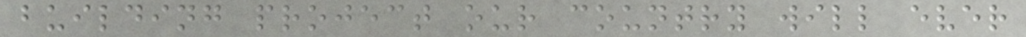building project our country will ever
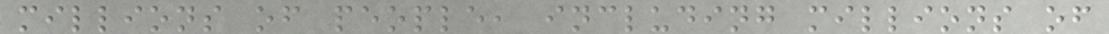millions of people, including millions of
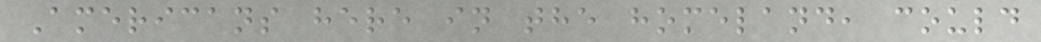Americans here in the homeland, could
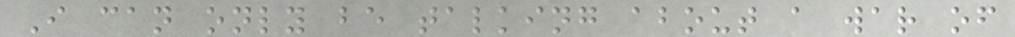I can only be talking about a war of
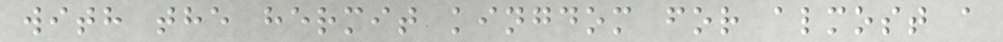with the hermit kingdom for almost a
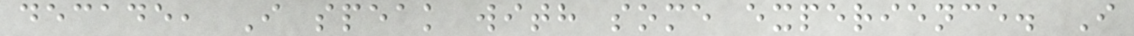decade, I speak with some experience. I
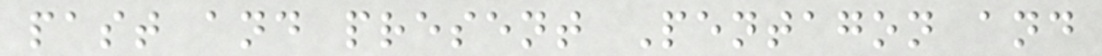past and present Pentagon and
